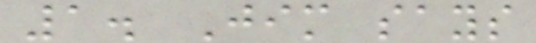1. Jim says
